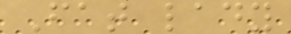Fat lady
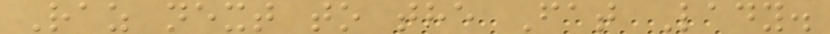Raz next to the Fat Lady.
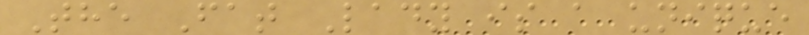The Fat Lady is a unique
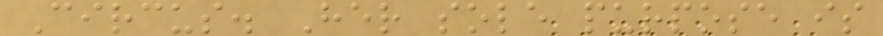Circus. Her sole purpose is
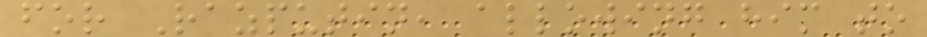for Razputin, allowing him to
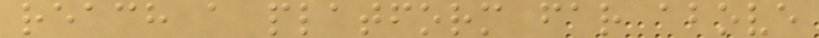reach a platform far above
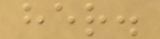her.
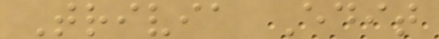Trivia Edit
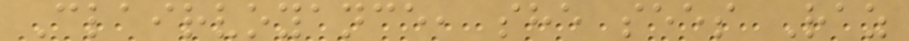Clairvoyance, she sees Raz
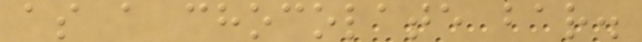as a chocolate bar.
